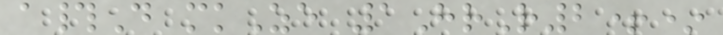a#D mkZe 1HrR2+*
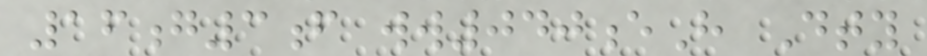16g3f ww040eH Dty
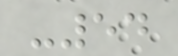-54
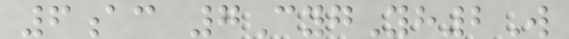6ac 7CygYh2W
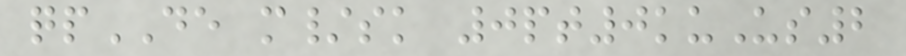qpDE m/sk 0pt0kuUs2
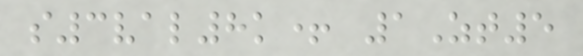s3val8k+ 1Zt5
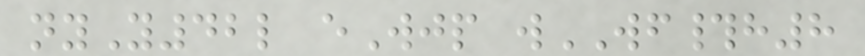nyY42l eWjp wWF#h8
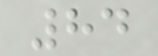84
